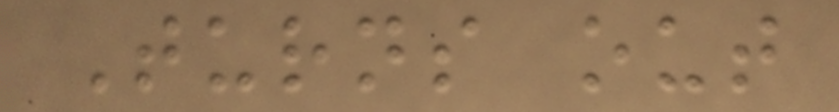Turns out
